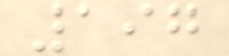197
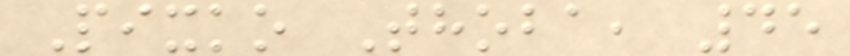Pixko Thoba, 45
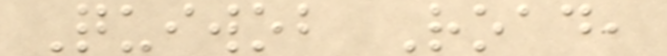Quiwob Road,
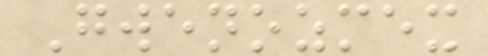Gwenozmex
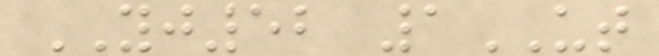YJ52 1UT
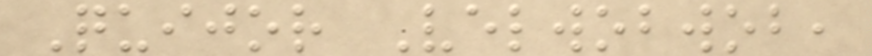Quijor Velwobwob,
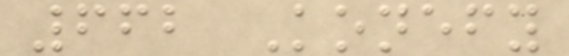662 Konefy
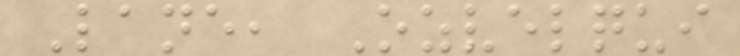Lane, Ozvelqui
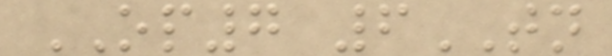OP7 6TN
